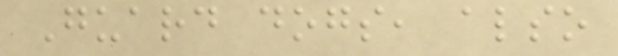Guard dogs, also
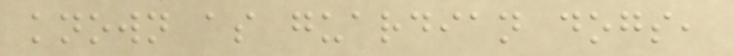known as guardian dogs,
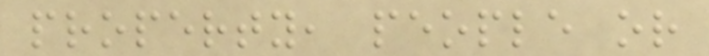property, people or
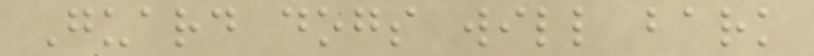Guard dogs will bark
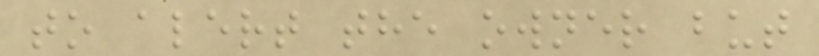to alert the owner but
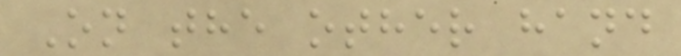On the other hand
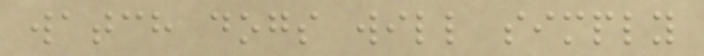watch dogs will simply
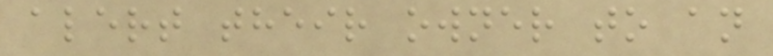alert their owner to an
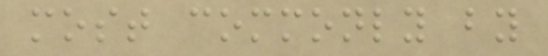most commonly by
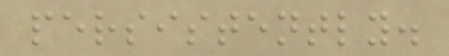persistently.
